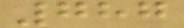787
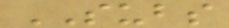SUBS
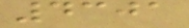4301
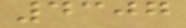4307
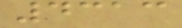4313
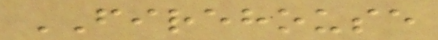FIREHOUSE
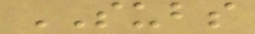SUBS
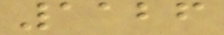1126
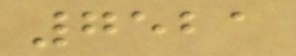7521
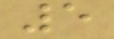5
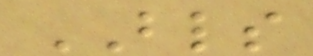BLS
